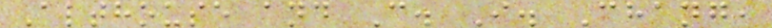Althouse and C. I. Chang,
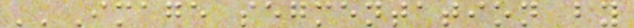''Image segmentation by
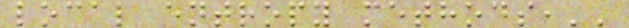local entropy methods,''
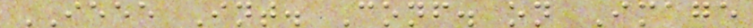IEEE Int. Conf. on Image
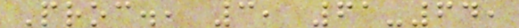Proc., 3, 61-64,
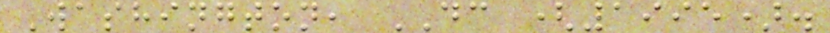Washington, DC (1995).
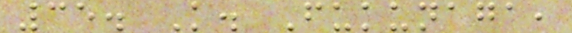35. K. Fukunaga,
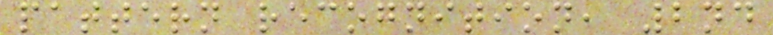pattern recognition, 2nd
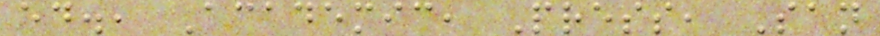ed., Academic, Press, San
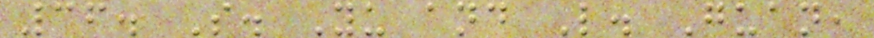36. S. Yu and L. Guan,
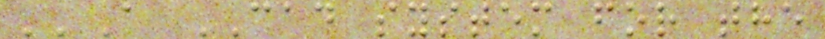''A CAD system for the
